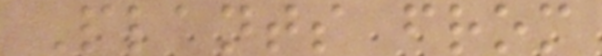Plants from
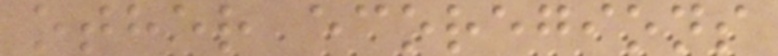other ecoregions
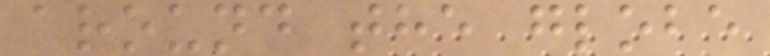around the globe
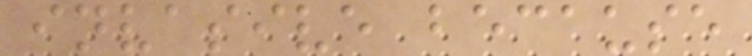invasive because
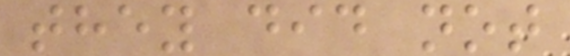they did not
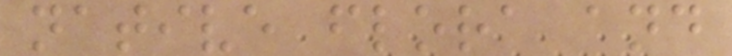native flora and
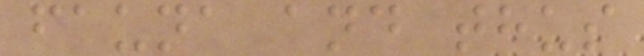fauna and thus
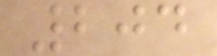204
